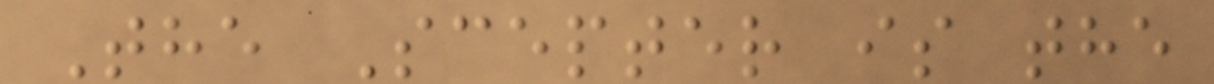The Scepter is the
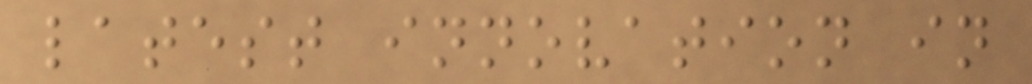latest innovation in
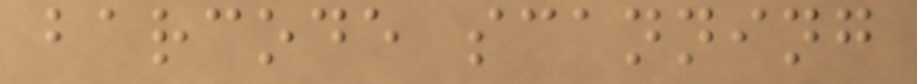barcode scanning
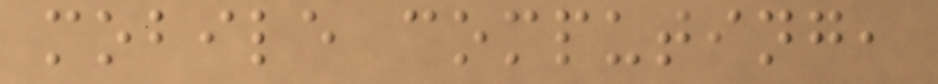mobile computing,
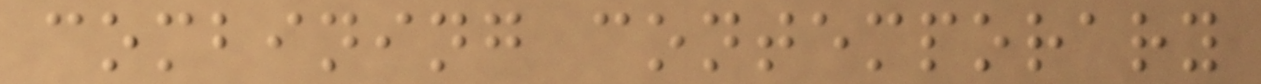combining contemporary
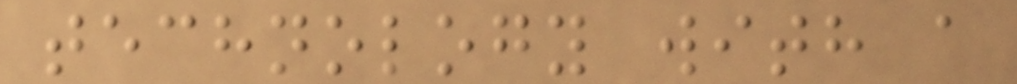technology with a
